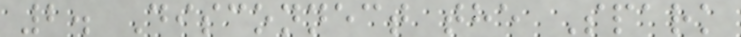2. Disconnect the Spark
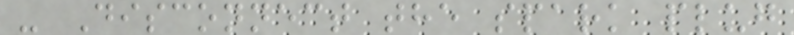- Disconnect the spark plug
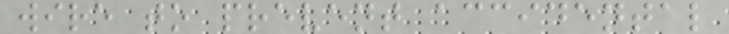wire to prevent accidental
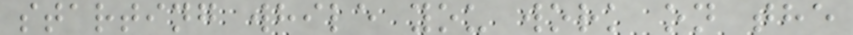starting while you work on the
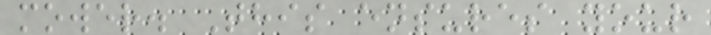mower. This ensures your
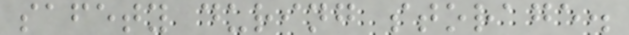safety during storage.
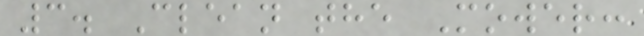3. Clean the Mower:
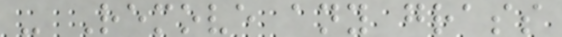- Remove any grass
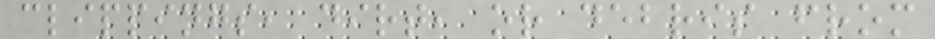clippings, dirt, or debris from
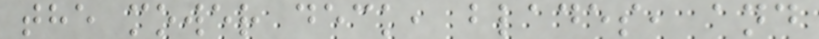the mower deck, blades, and
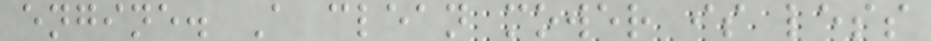engine. A clean mower is less
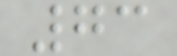73
